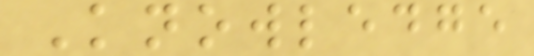Knowledge
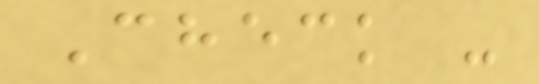Check -
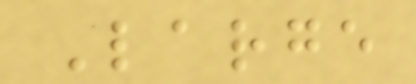Large
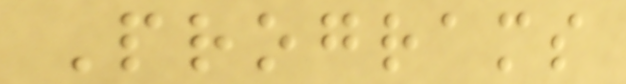Programs
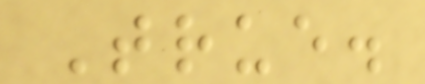True.
